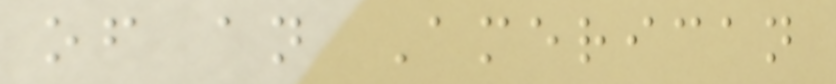of an American
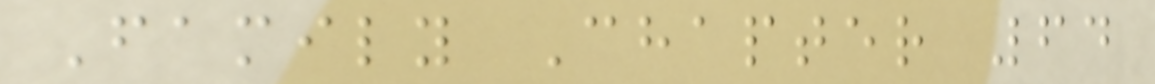Family Chapter 64
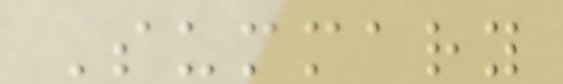Summary
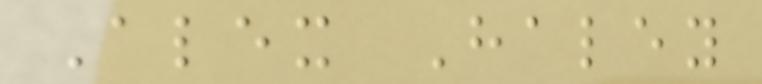Alex Haley
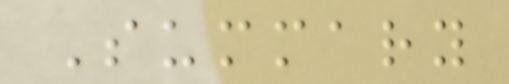Summary
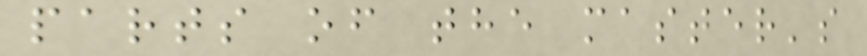parts of the master's
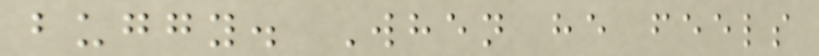buggy. When he feels
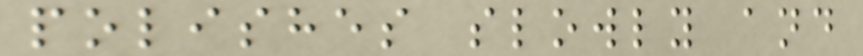polishes slowly and
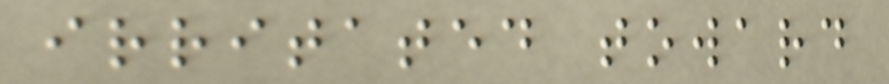irritated toward
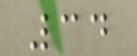34
